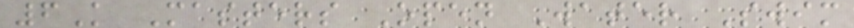6K Masters Open Water Swim
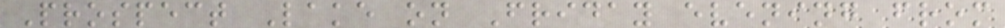Prospect Lake on Friday evening from
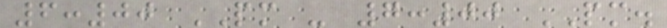6:00 PM - 7:00 PM.
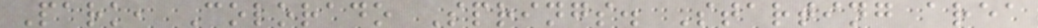Park, Colorado Springs. Starting area
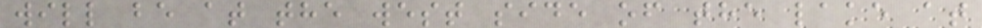will be at the west side of the lake at
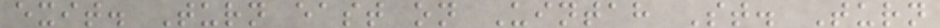exit. Turn east on Uintah St. Turn
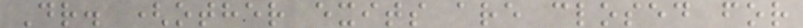Dr. (other exits are closed for
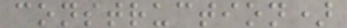construction)
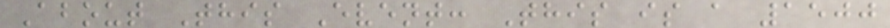About This Event: This is a 1500
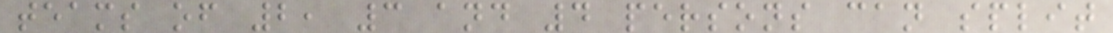teams of 2, 3 and 4 persons can split
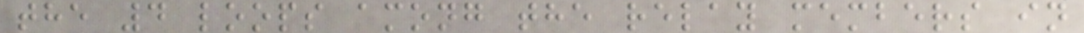the 4 loops among the relay members in
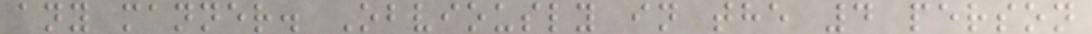any manner. Obviously in the 4 person
